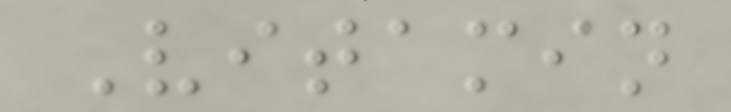Vitamin
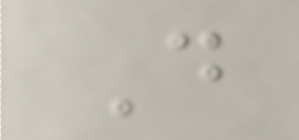D
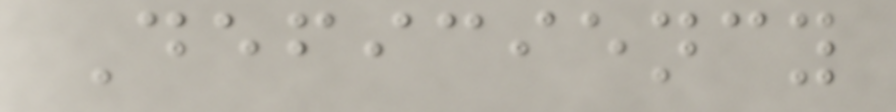Deficiency
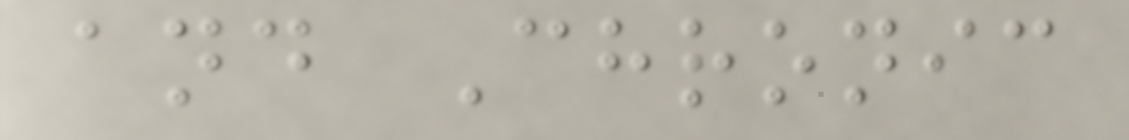and Chronic
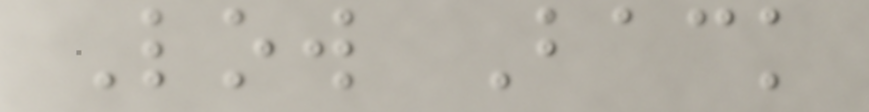Low Back
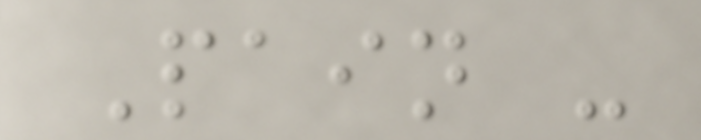Pain -
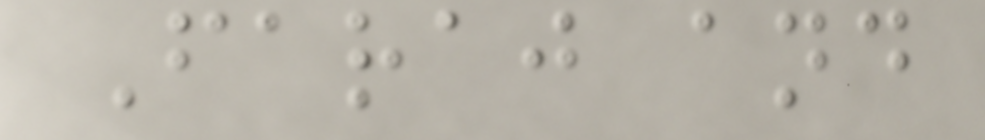Faraj and
